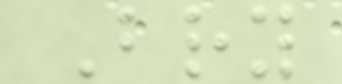Bry
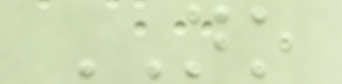NO
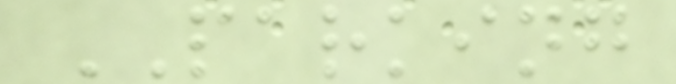PARKING
